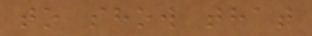to show that
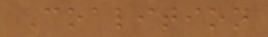Coalition
